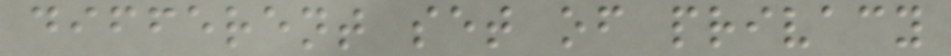different set of privacy
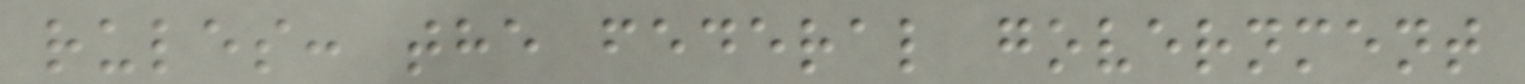rules: the federal government
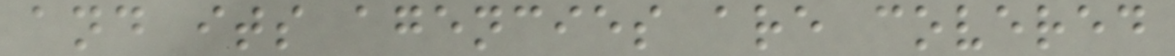and its agencies are covered
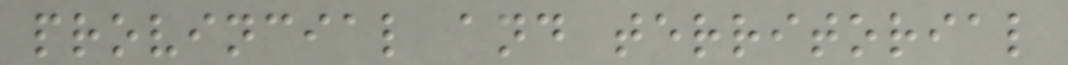provincial and territorial
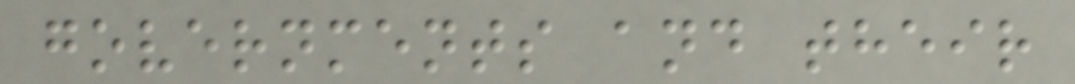governments and their
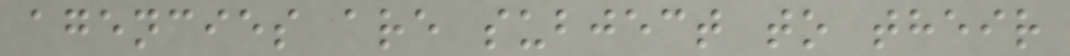agencies are subject to their
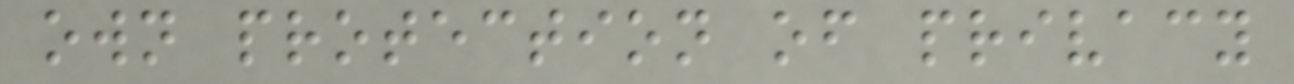own protection of privacy
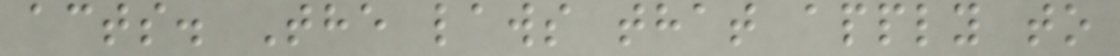acts. The laws that apply to
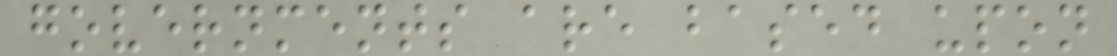governments are based upon
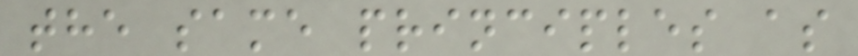the same principles as
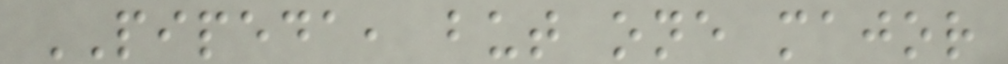PIPEDA, but one major
